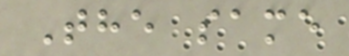The same
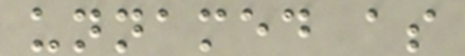unnamed as
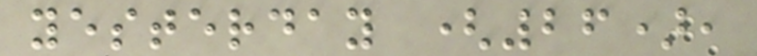yesterday (26),
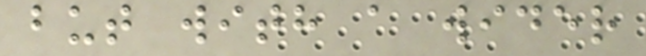but with a wider
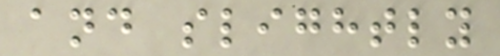and slightly
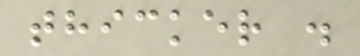thicker .
